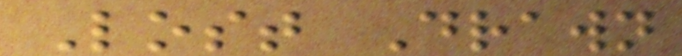Lost Drawn
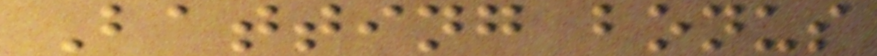Batting bonus
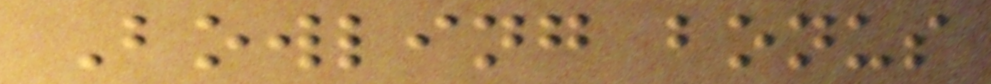Bowling bonus
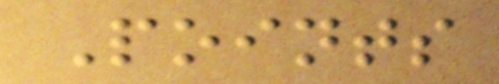Points
